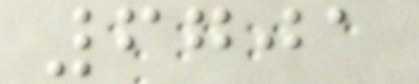6701
